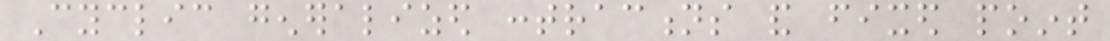Cyclic generalized contractions and fixed point
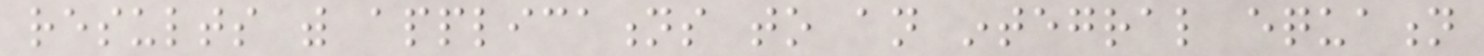results with applications to an integral equation
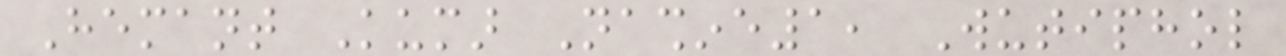Hemant Kumar Nashine1, Wutiphol
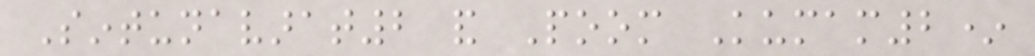Sintunavarat2 and Poom Kumam2*
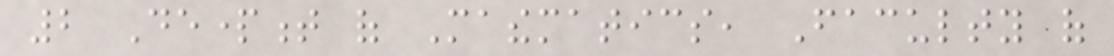2 Department of Mathematics, Faculty of
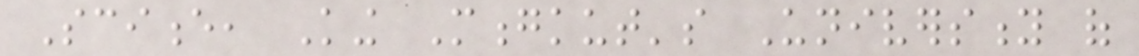Science, King Mongkut's University of
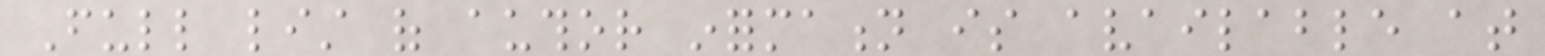Full list of author information is available at
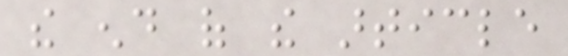the end of the article
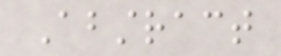Abstract
